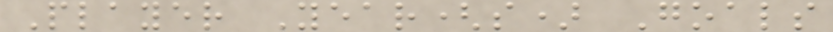Player Year(s) Goals
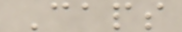Caps
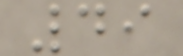49
